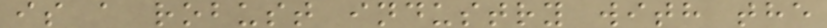is a robust industry with the
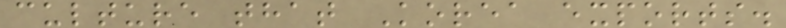culture that Korea exports.
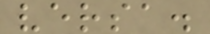versa.
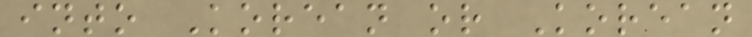into Korean or Korean
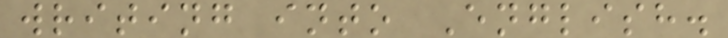writing into English.
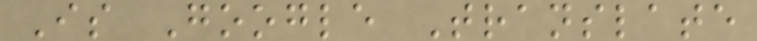Is Google Translate
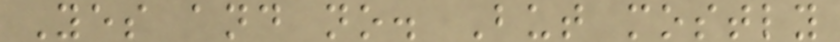Yes and no. But mostly
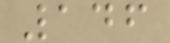146
